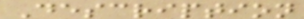Description
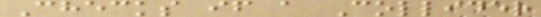Checks if a Collider
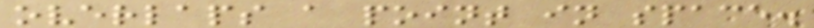overlaps a point in space.
